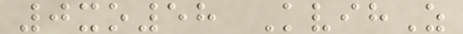0xo58 KvihZ
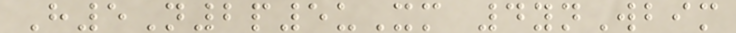H5N2p5uXm 4ynWbim
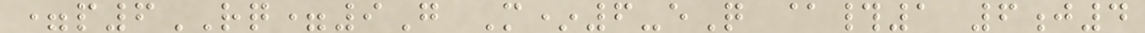=p6RQ=9G M*6-eQ @#1 6j4
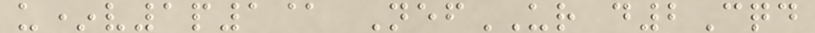u*v1p1@ NefUR d2Cqd
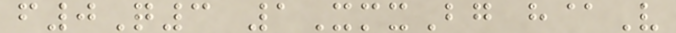f0Q3 1XmxBg h@V
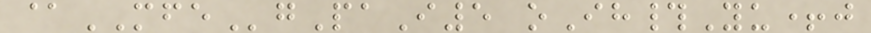@MFEgPaI5 oIh#Yu+j
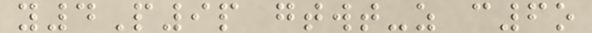y4P9p gtwt-z c6o
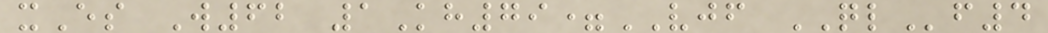xEs W62 1Kh79=VJF QLf4
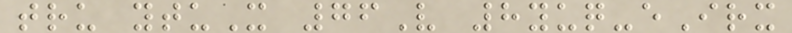tru ytuX 76V 8yuq-eIrx
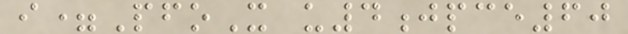i=PfoX u4jpce60
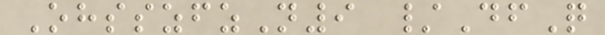OhsszfzN9 /DfQ
